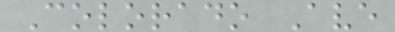Colorado Ave
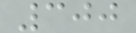300
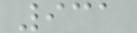931
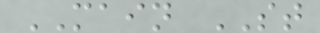MAIN ST
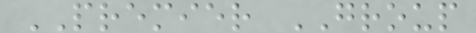PREMIER GROUP
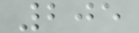205
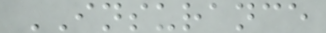INSURANCE
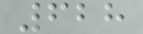628
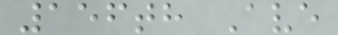156th Ave
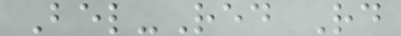Bel-Red Rd
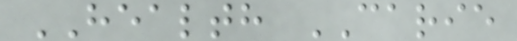HEALTH CARIE
